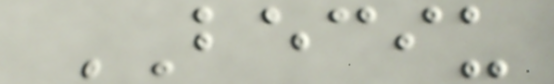BECIU
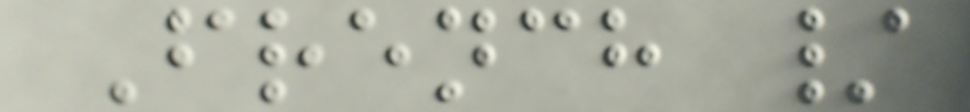French /
